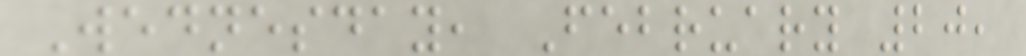Wednesday, February 20,
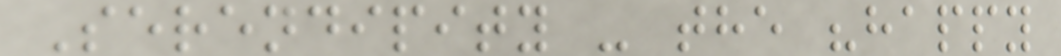Serendipity - the "happy
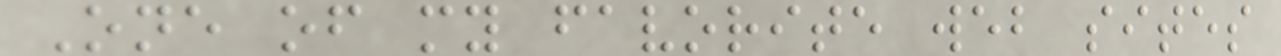One of my favorite web sites
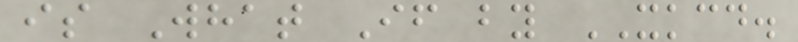is What If by XKCD.
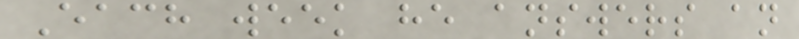Each week he answers an
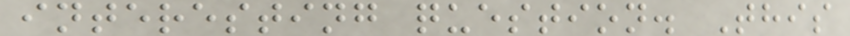interesting question. This
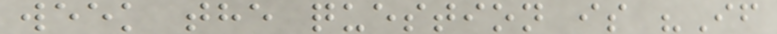week the question is "If
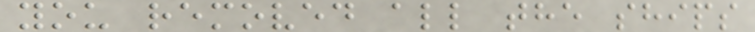you removed all the ships
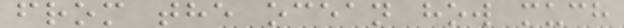from the ocean how much
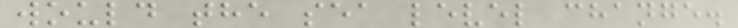would the sea level change.
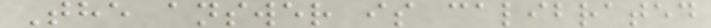The answer is calibrated
